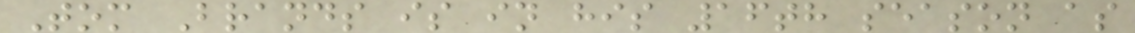Tom Brands is in his 16th season as
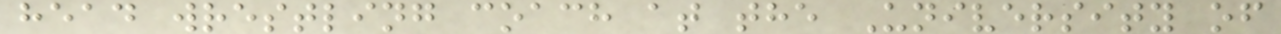head wrestling coach at the University of
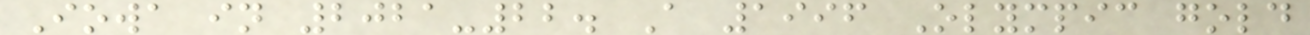Iowa in 2021-22. A 1996 Olympic gold
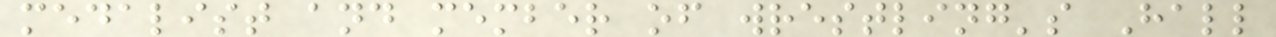medalist and member of wrestling's Hall
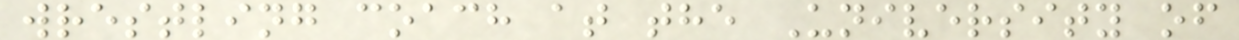wrestling coach at the University of
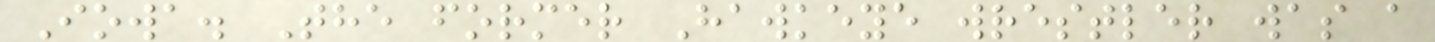Iowa. The former Hawkeye wrestler was a
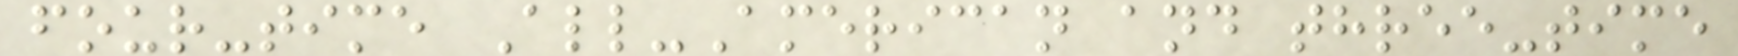four-time All-American and three-time
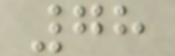78
